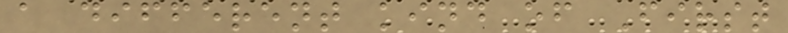a different kind of First
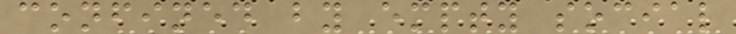confined by empty social
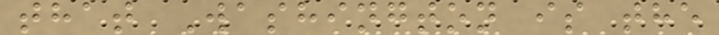that Washington is the
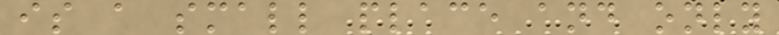is a small place and only
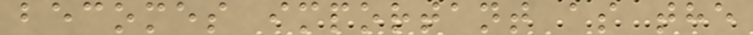becomes important as the
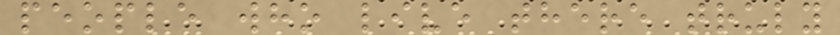people who live there truly
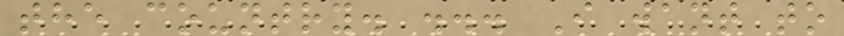the country. ... I want to
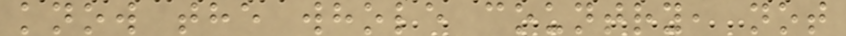know the whole country, not
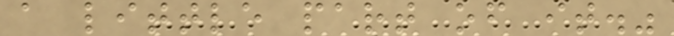a little part of it."
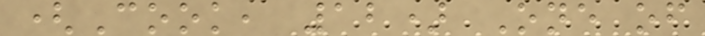(Cook, 12) One of
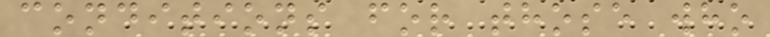conditions for those who
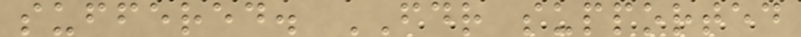suffered. FDR supported
